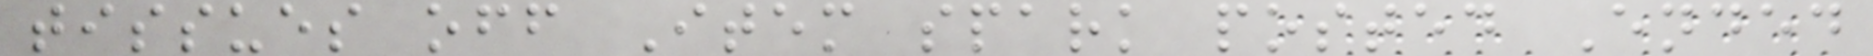tissues off Item spark posted Ended
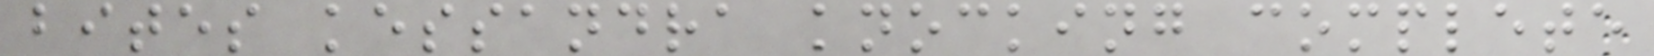bites kessandra knocking complete
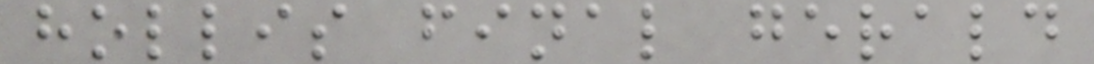hollis final gerald
